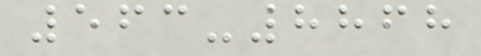563-8868
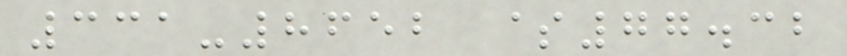331-8652 $77.32
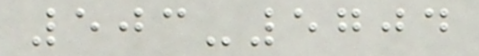503-5704
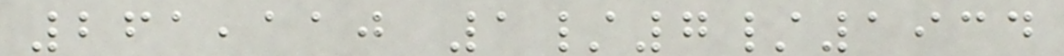261,110 1/7/1934
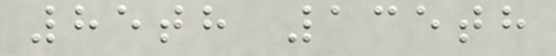85th 135th
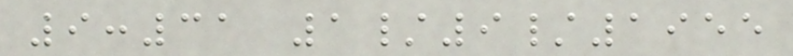9:31 1/9/1955
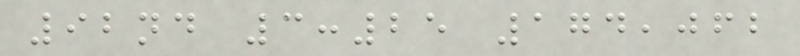92nd 3:25 174,062
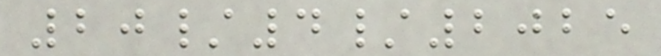20/4/2025
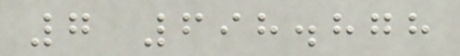7 698.878
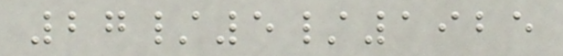27/5/1925
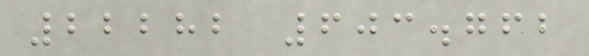22282 603.762
